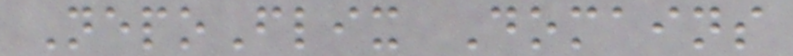NepoFlix Domains
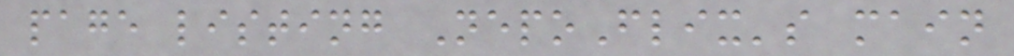page listing NepoFlix's main
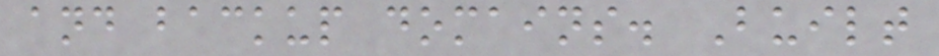and backup domains. Built
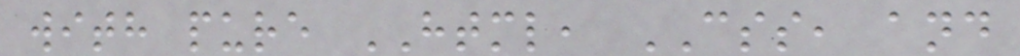with pure HTML, CSS, and
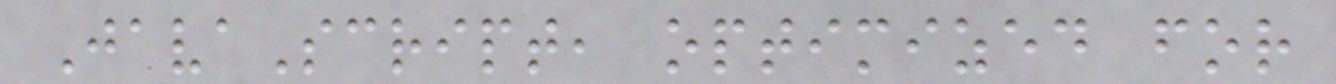JavaScript, optimized for
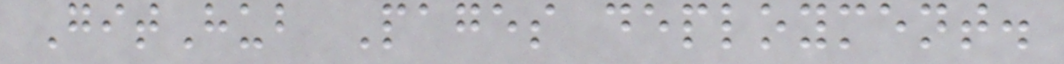GitHub Pages deployment.
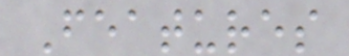Features
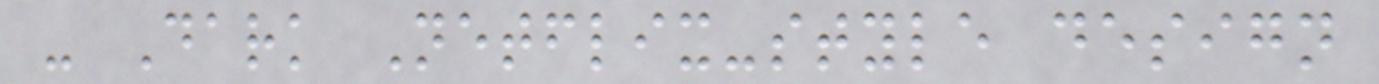- Dark Netflix-style design
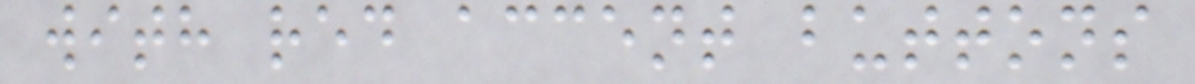with red accent buttons
